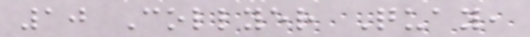10 Collyer Quay,
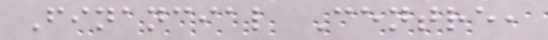Financial Centre,
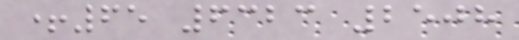+65 6323 2508
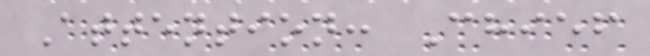Attention: Chief
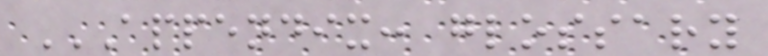APPENDIX: GLOSSARY
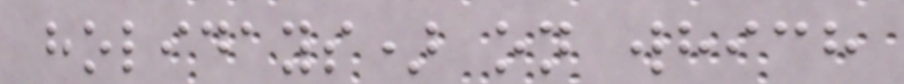holidays) on which
